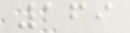169
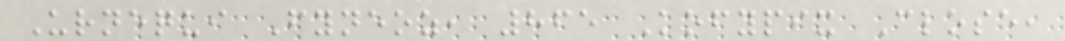Urnequi Fyneoz, 865 Kofypix Close,
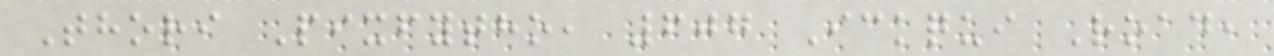Thori Pixfytho, 607 Ickqui Road,
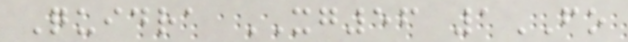Quidra XG56 1FO
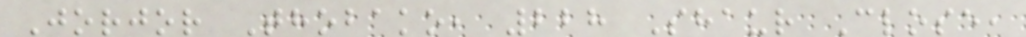Jorjor Thobako, 228 Shaur Close,
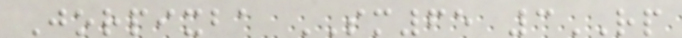Jorpixba SM65 3RP
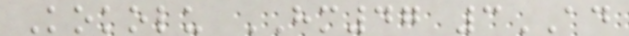Kokolu HM47 3AD
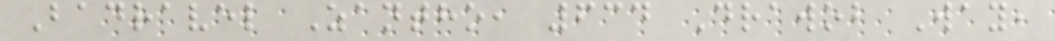Badravel Zantho, 634 Drawob Way,
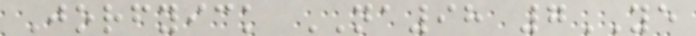Jorfyick NA98 7YE
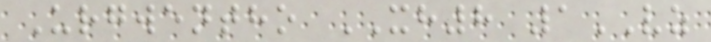Urgwentho XH8 1VZ
